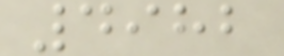4982
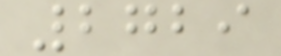2729
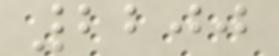2200
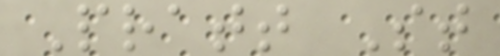Pratt St
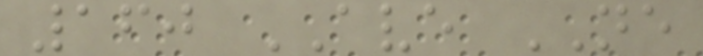160 AVE NE
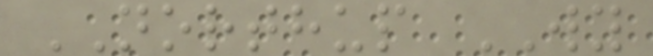NORTHUP WY
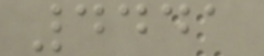4441
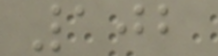102
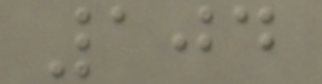104
